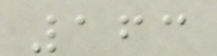163
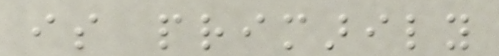is primarily
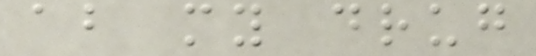about my drug
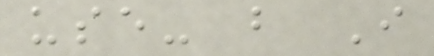use- but I
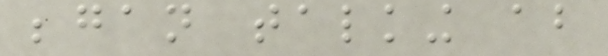began talking about
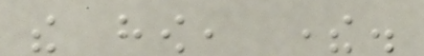the how, there.
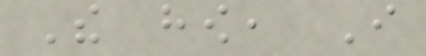The how, I
